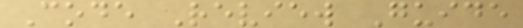Code Review Guide
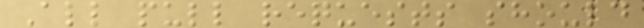All pull requests should
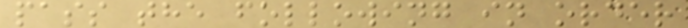pass the following in order
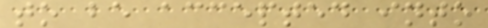to be accepted into
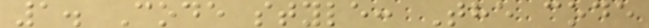1. Code style: The code
